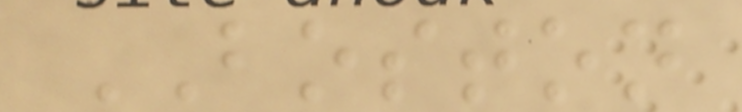BOSTON
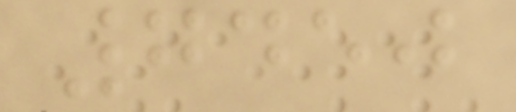7450
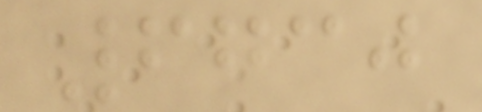6730
